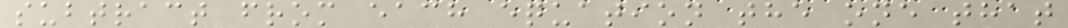subtract from each equation the one that
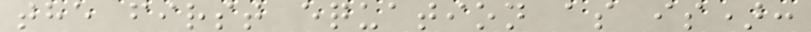the first equation as is):
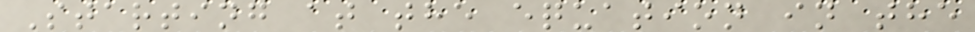Starting at the equation in the
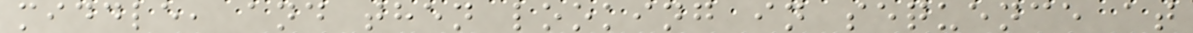middle, and then looking in sequence at
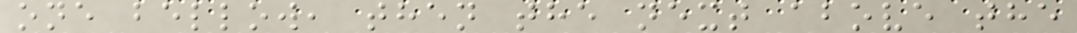one bellow, then the next above the
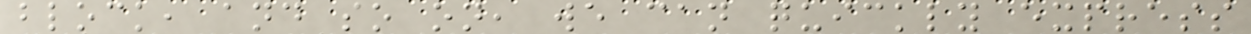block, and so on, we can quickly express
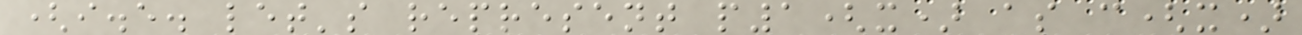(i.e. let's represent p1(x) as c(x)
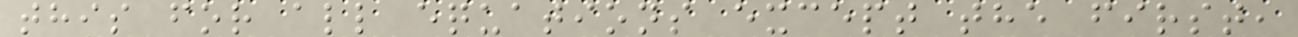this for all equations except the first,
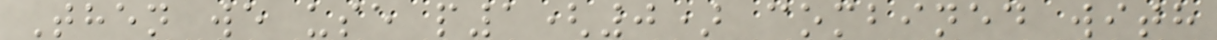Then we use p1(0) combined with
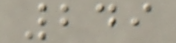249
